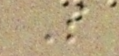S
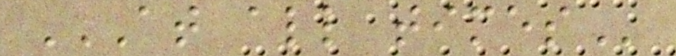AT ALL TIMES
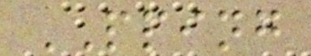PPING
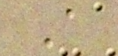A
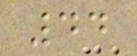44
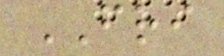FRI
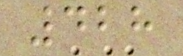428
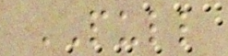PULL
